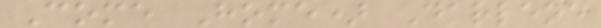Come Home) Darlene
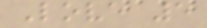Love 5
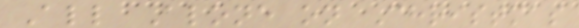All Alone on Christmas
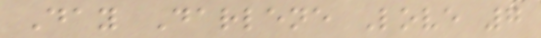Day Darlene Love 7
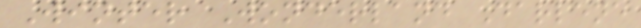Winter Wonderland Darlene
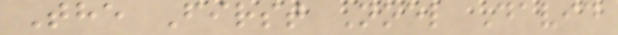The First Noel David
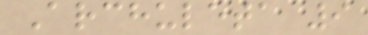Archuleta 9
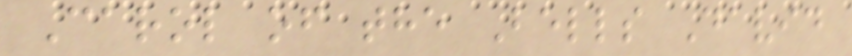Carol of the Bells David
